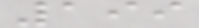199
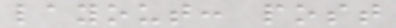layout: post
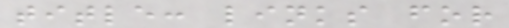title: links for
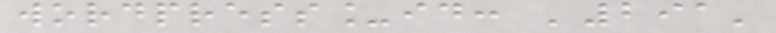wordpress_id: '291'
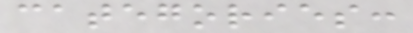categories:
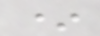*
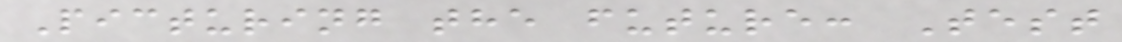Picturing the future: Test
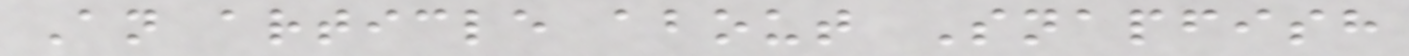An article about Snapfish
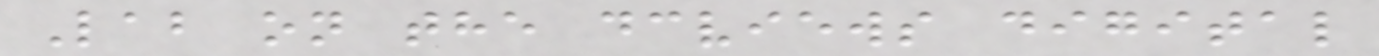Lab on the dcviews digital
